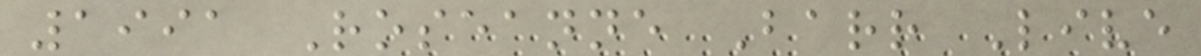1991 Roseanne Barr Live
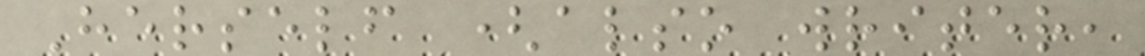Herself (also writer,
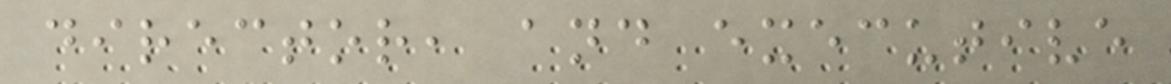director, and executive
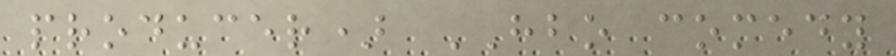producer) HBO comedy
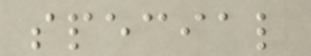special
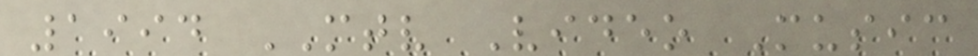1994 MTV Video Music
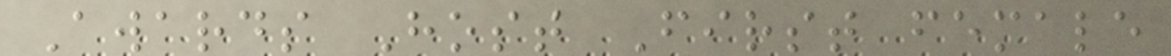Awards Host First female
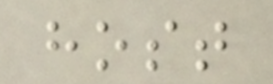host
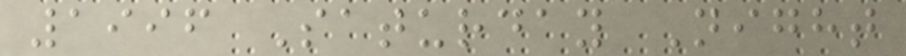1996 Saturday Night
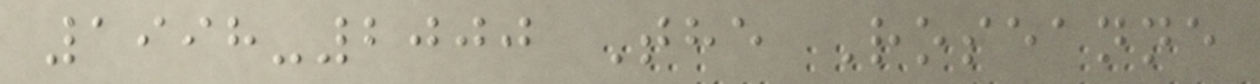1998-2000 The Roseanne
